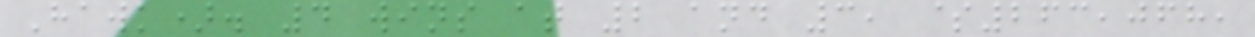Hawk). 4 wins at 2 and 3, $263,068,
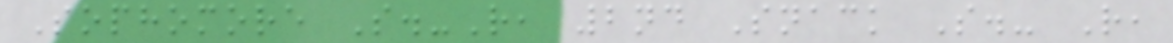Sophomore S.-R, 2nd Snack S.- R,
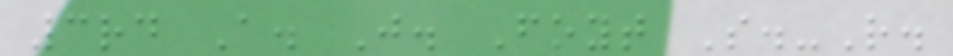3rd A. J. Foyt S.-R.
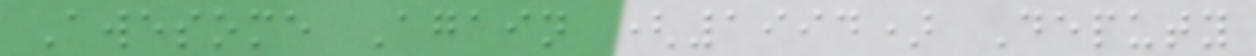Awesome Again (1994) Deputy
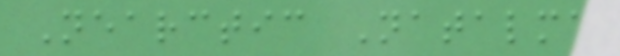Nearctic Natalma
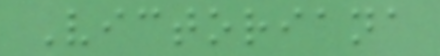Victoriana
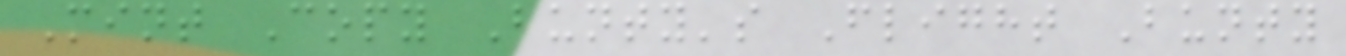Mint Copy Bunty's Flight Bunty
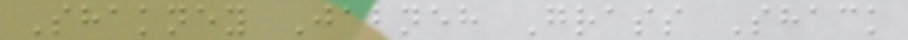Shakney Jabneh Grass Shack
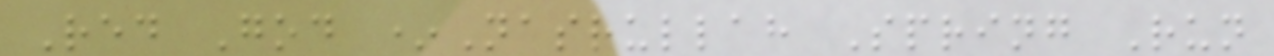Red God *Nasrullah Spring Run
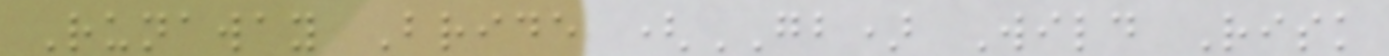Runaway Bride (GB) Wild Risk
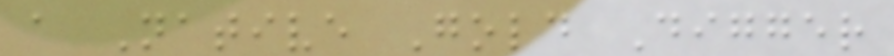a Native Gold Digger
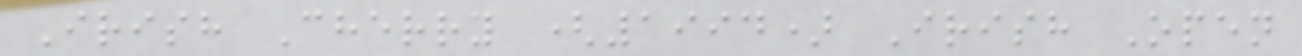Irish Cherry (1994) Irish Open
